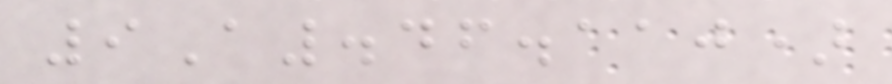9A.46.110)
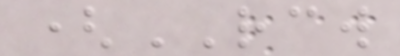(RCW
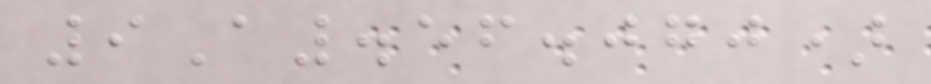9A.56.070)
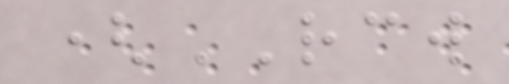(RCW
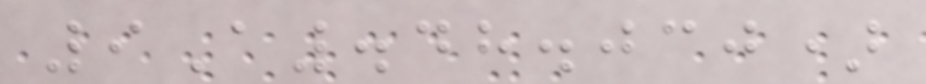9A.48.030)
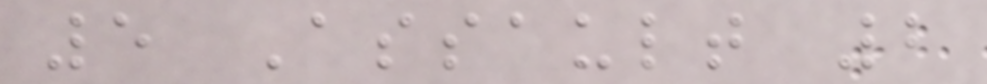5 Assault 2
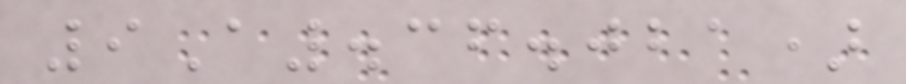9A.36.021)
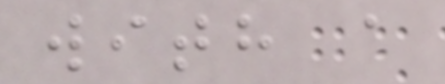with a
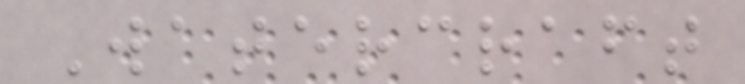Watercraft
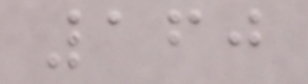160
